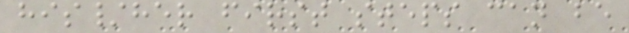his/her first steps can be
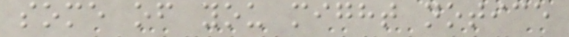some of you might notice
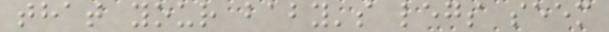that your baby's legs seem
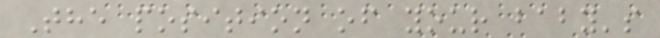The position of your baby's
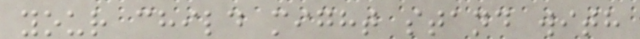your child might stand with
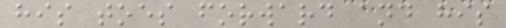his toes forward and his
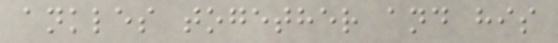ankles together and his
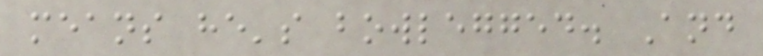means he's bowlegged. And
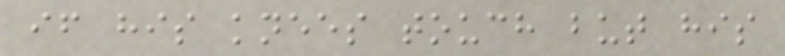if his knees touch but his
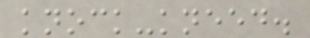knock-kneed.
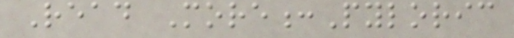Read More:Pyloric
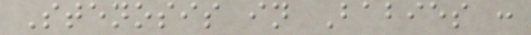Stenosis in Babies :
